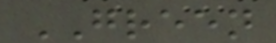GREEN
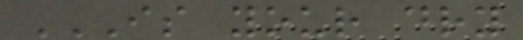IS YOUR DRY
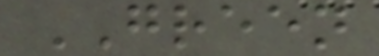GREEN
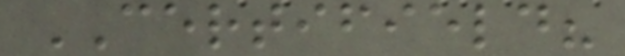CERTIFIELD?
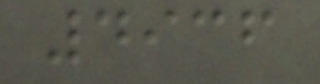4936
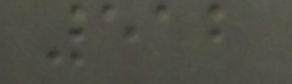512
